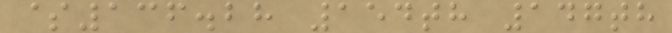$136.28 154th 147th
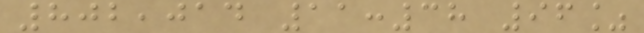802,014 11:38 96%
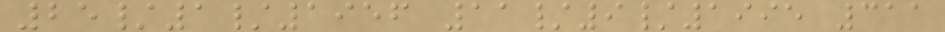25/1/1956 11/9/1995 311
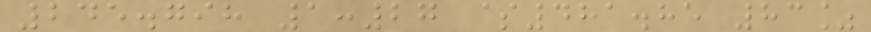245.798 1:27 $481.85 83%
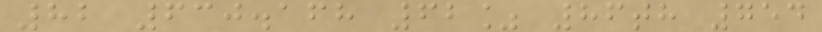82 630.168 62% 86th 754
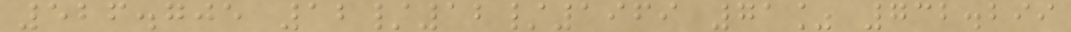526.705 12/12/1969 71% 732.299
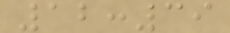12:39
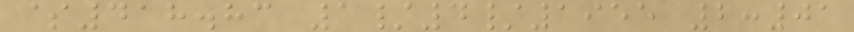$418.83 1/4/1955 2:01
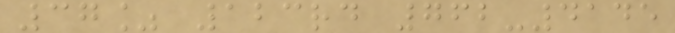37% 123rd 762-4145
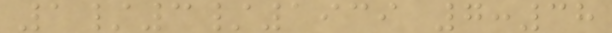1/3/1939 7:38
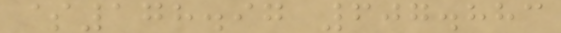$178.97 607.883
